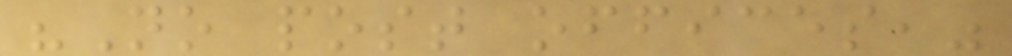"No post offices,"
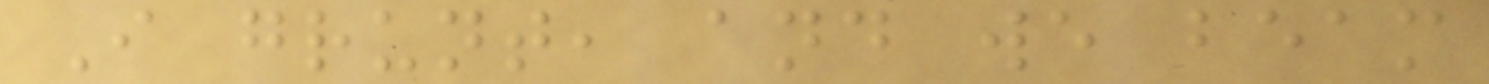I grunt, and we beam
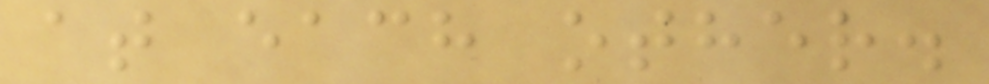at each other.
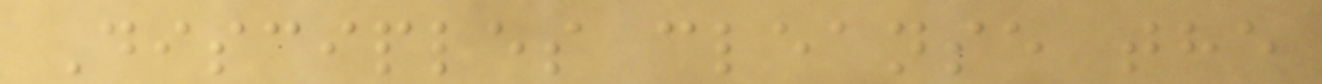Disciples cleanse the
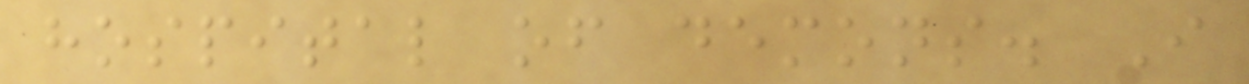hospital of demons. I
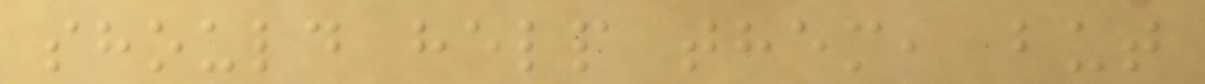should help them, but
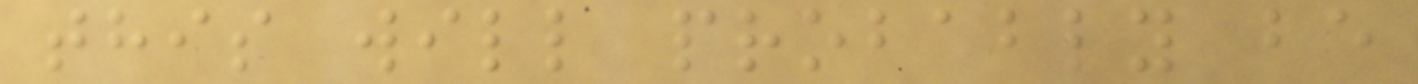this will probably be
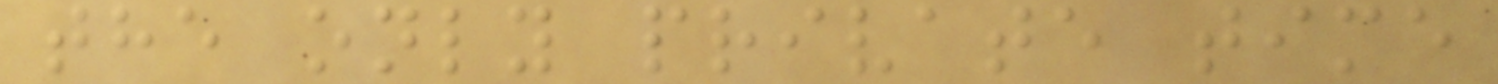the only private time
